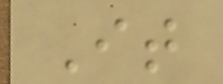It
